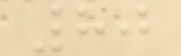80
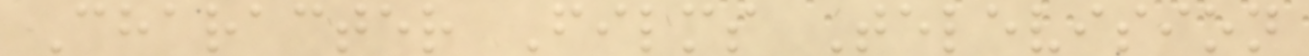Character Films Television
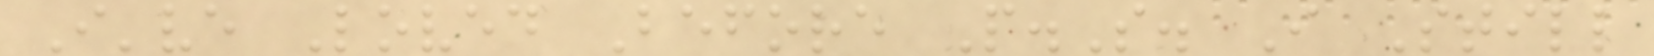I've Loved Before P.S. I Still
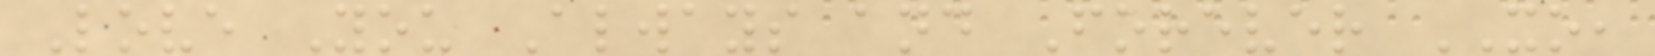Love You Always and Forever XO,
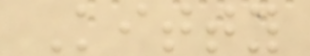Kitty
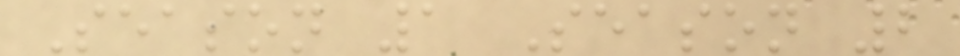Season 1 Season 2
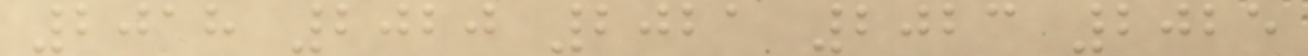2018 2020 2021 2023 2025
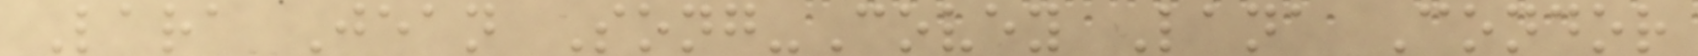Lara Jean Song-Covey Lana Condor
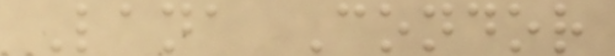Lana Condor
